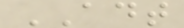ADT
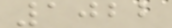1022
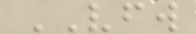VFW
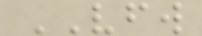VFW
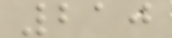210
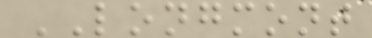LONGMONT
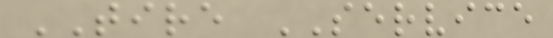TIRE SERVICE
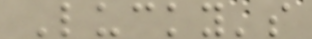Lucky's
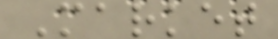Market
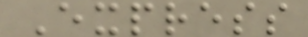Express
